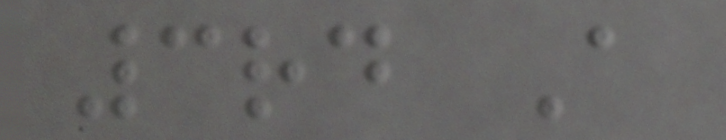3rd A
